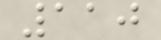110
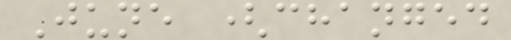June (changed
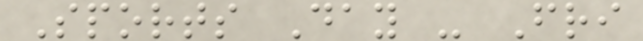Sports Day - Fri
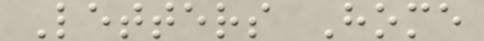Letters Home
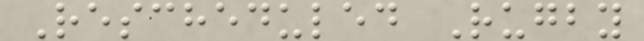Rescheduled Rugby
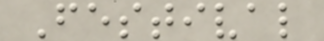Festival
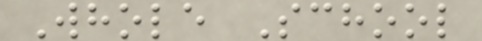Whole School
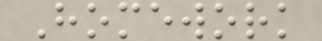Homework
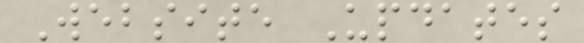Website Updates
